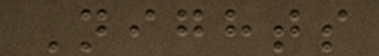Nights
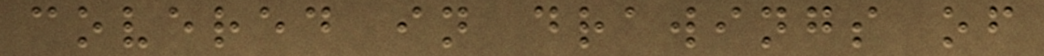covered in drawings of
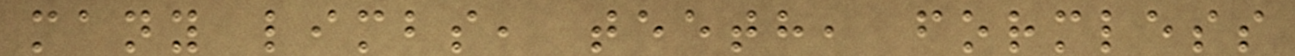many limbs, teeth, formless
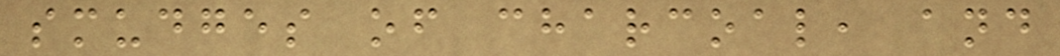smudges of charcoal, and
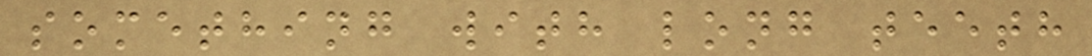something with long teeth
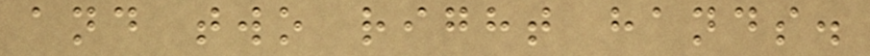and two right hands.
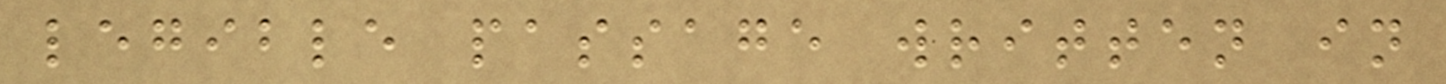legible passage written in
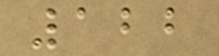122
